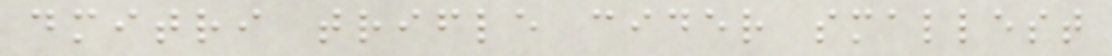dmitri trifle cider smallest
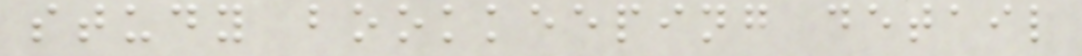study bookkeeping detail
